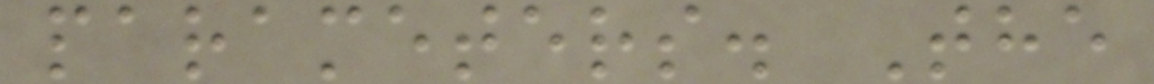parameters. The
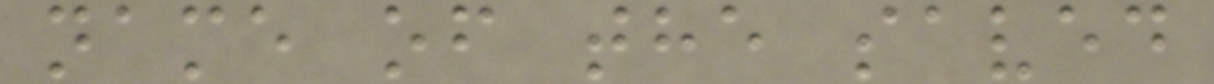name of the saved
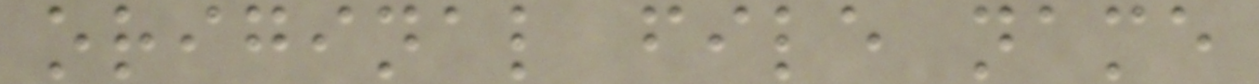original file name
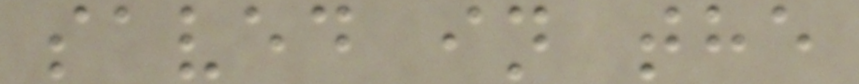saved in the
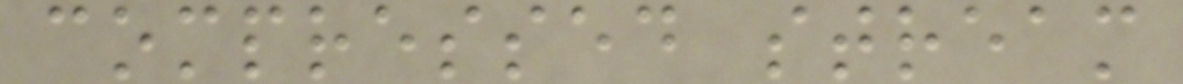compressed stream
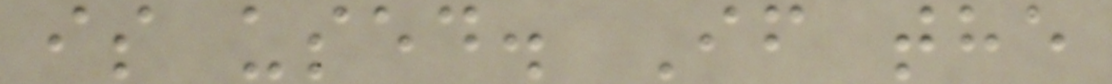is used. If the
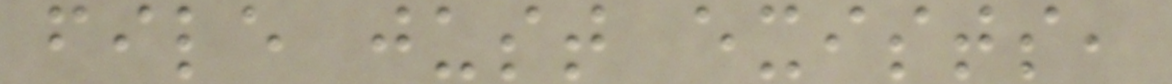file just exists,
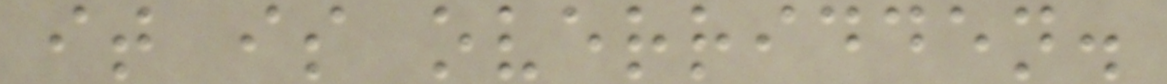it is overridden.
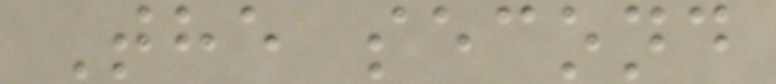The second
